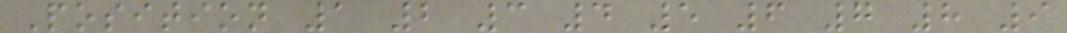Position 1 2 3 4 5 6 7 8 9
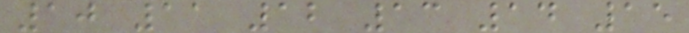10 11 12 13 14 15
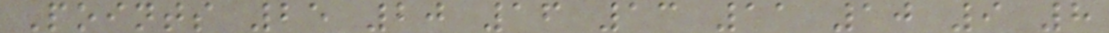Points 25 20 16 13 11 10 9 8
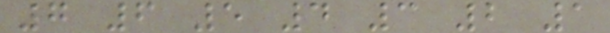7 6 5 4 3 2 1
